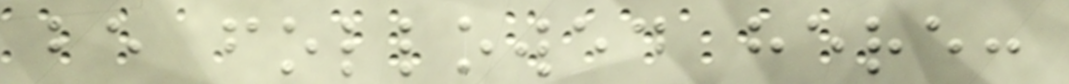be followed here:
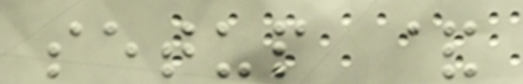setup &
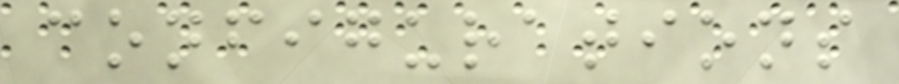configurations
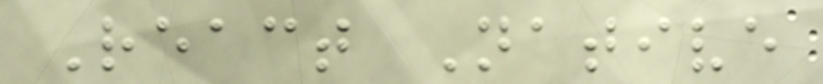React Native
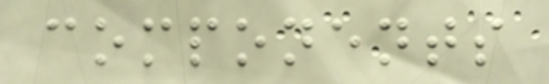components
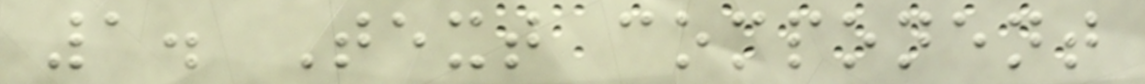1. Text component
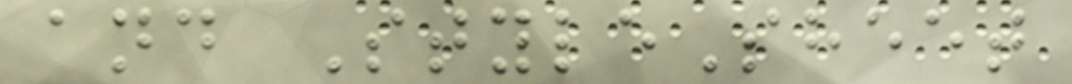and StyleSheet
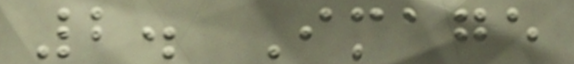2. Image
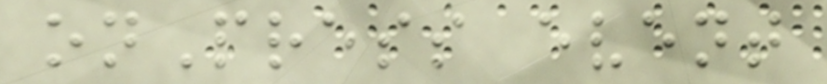onPress event
